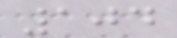104
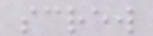screw
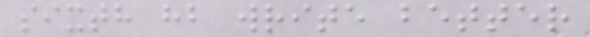sixth hb write better
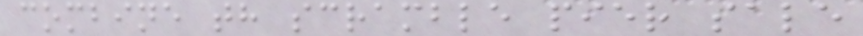combine th scramble pier sale
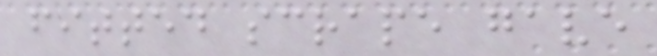fitted scrape gave
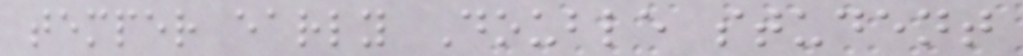temper early Double student
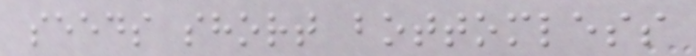seeds short bottomless
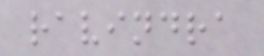ravindra
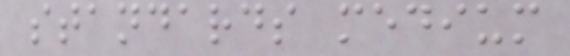standards medium
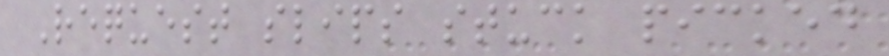Request slips stuck picked
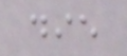die
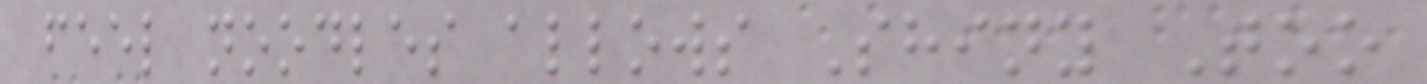feel noodles allows Shiny Too
